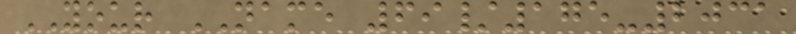YOUR NAME 69/175-2031
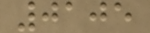0105
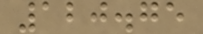120.75
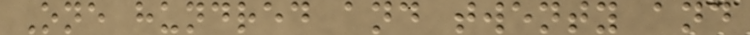One hundred and twenty and
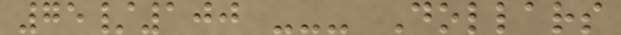75/100 --- Dollars
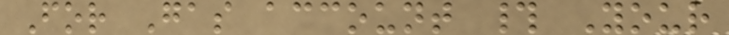For Gas account # Your
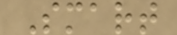Smart
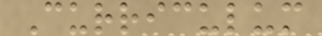Curriculum
